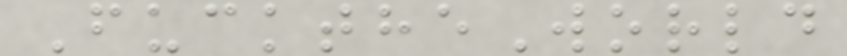FucktheWorld
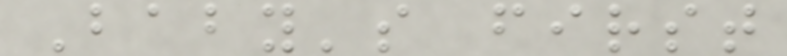Baby's first
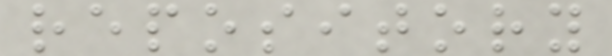repository
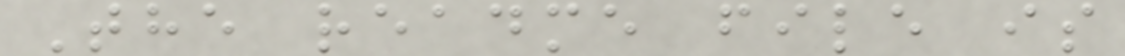The readme file is
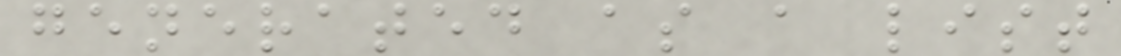generated as a list
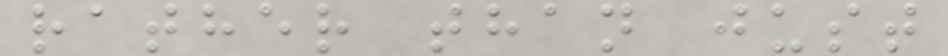rather than just
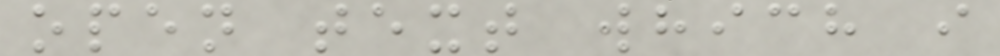open text which i
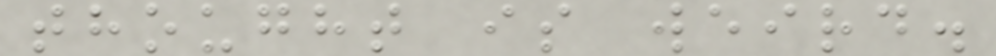thought is weird.
